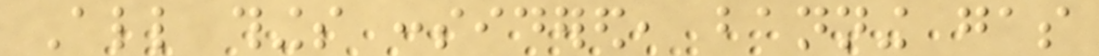All things considered, banning gas
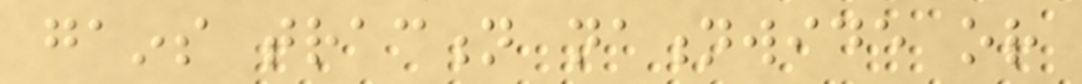gains traction nationwide or
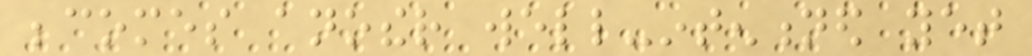becomes another well-intentioned yet
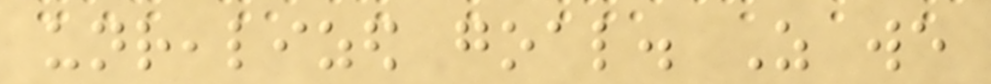unrealized goal. As we
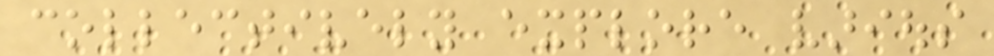collectively explore various
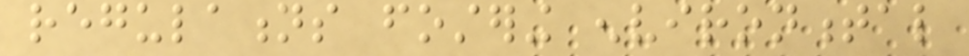regulations fostering environmental
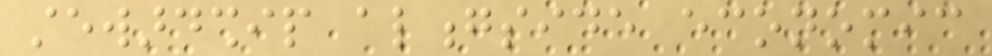stewardship alongside economic
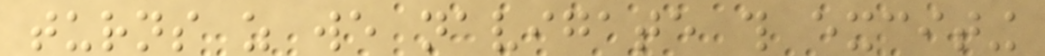turns as we navigate this exciting
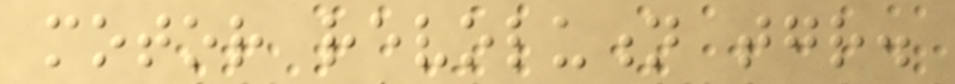motor revolution together.
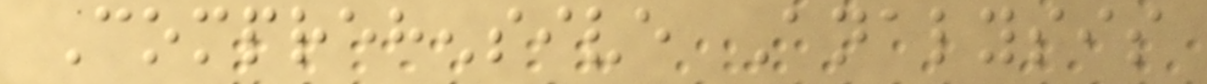Comprehensive Analysis
